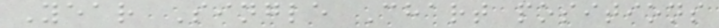Year Single Chart positions
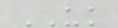UK
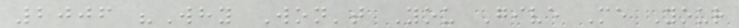2006 "Why Won't You Give Me Your
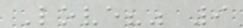Love?" 9
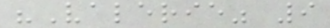"Valerie" 9
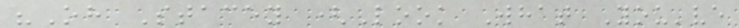"Oh Stacey (Look What You've
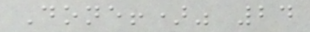Done!)" 24
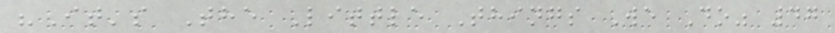"It's The Little Things We Do" 47
